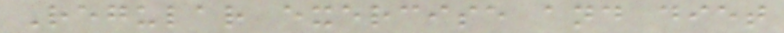Regular exercise and diet
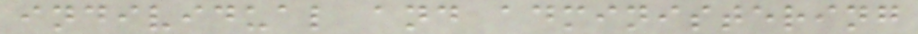individual and administering
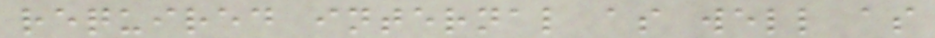required internal as well as
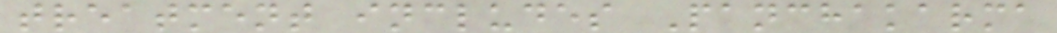treatment includes Panchakarma
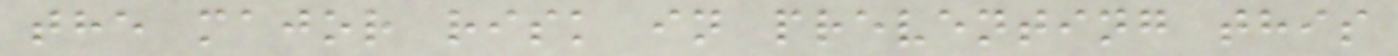the major risk in preventing this
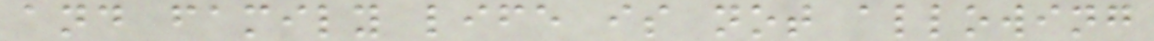and family life is not allowing
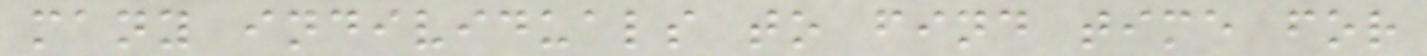many individuals to find time for
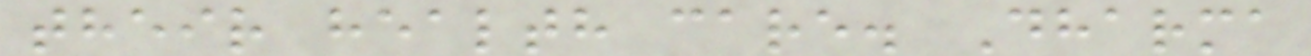their health care. Dharma
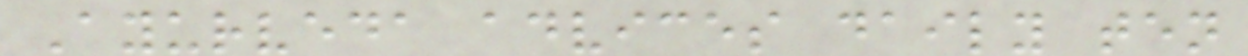Ayurveda advices daily ten
